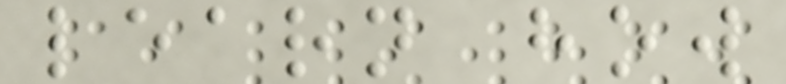learn how
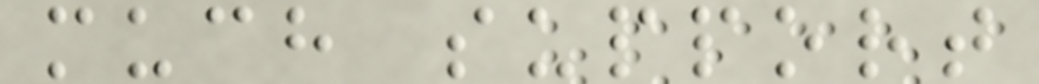much support
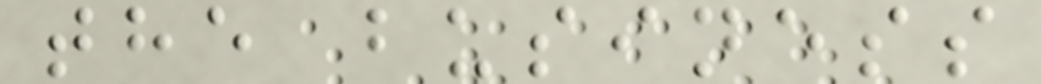the business
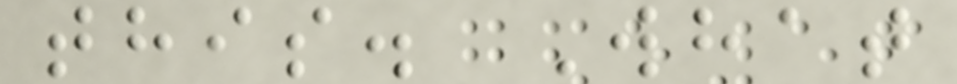this. What
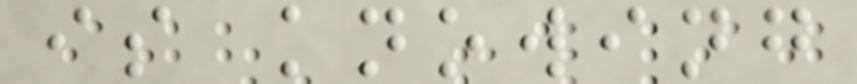is knowing
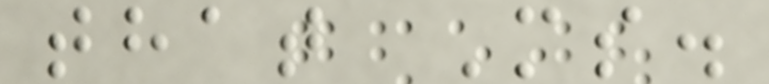that Ms.
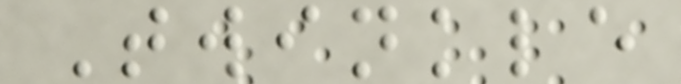Twinkle
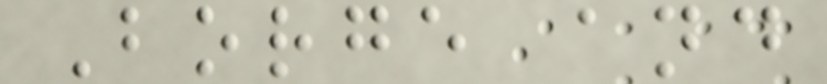Borge and
